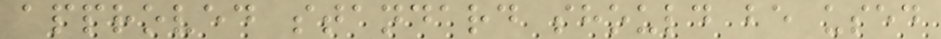approved standard should be used
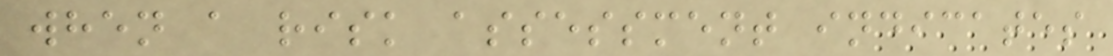when a risk assessment indicates
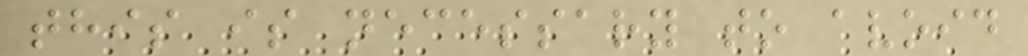this is necessary to avoid
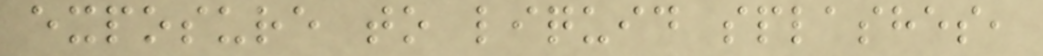exposure to liquid splashes,
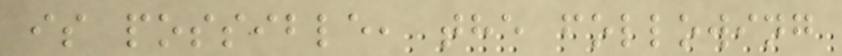is possible, the following
